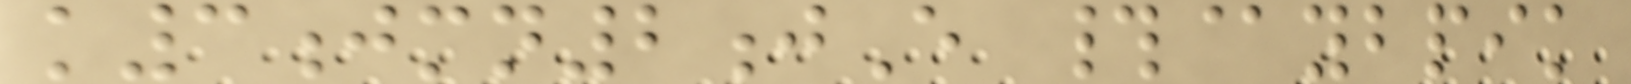k3jmn2jE #@ybpik
